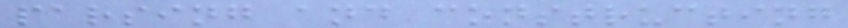parsing and constructing
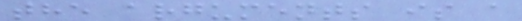the arguments is a
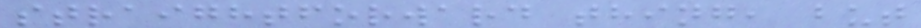straightforward thing, but
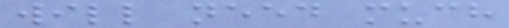will need much
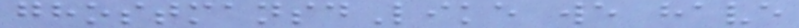ghostmansdLike we have
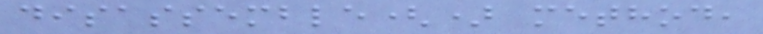disassemble() method,
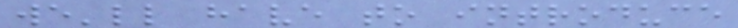we'll have to introduce
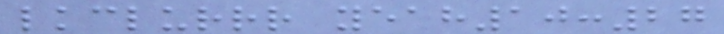lkclurrr yeah10:27
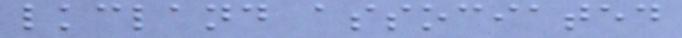lkcland associated
